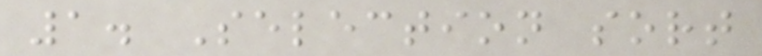1. Selection sort
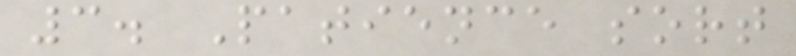3. Patience sort
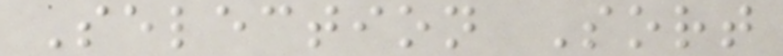Selection Sort
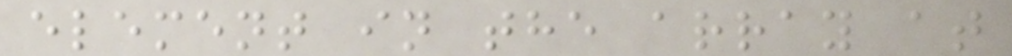element in the array at
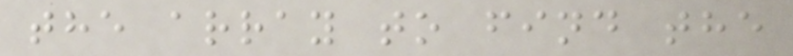the array to find the
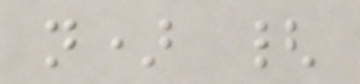n) {
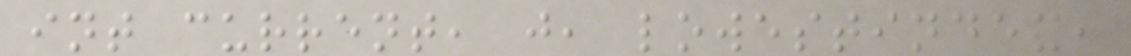int current, j, lowestindex,
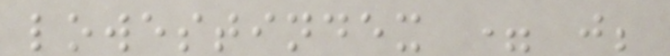lowestindex = j;
